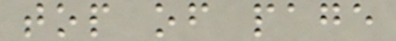top of page
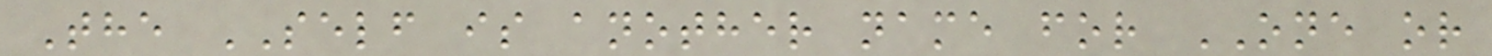The SELF is another name for ONE or
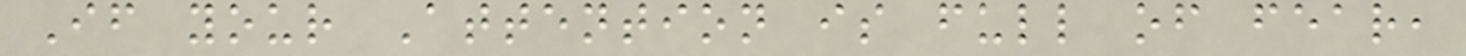If your Attention is full of fear,
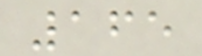165
